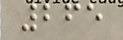265
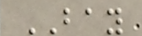BAY
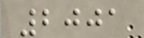2001
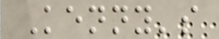Kenny's
